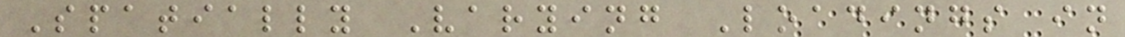Spatially Varying Loadings in
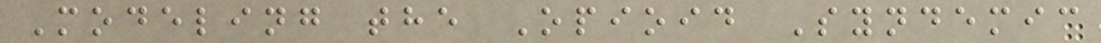Modeling the Opioid Syndemic
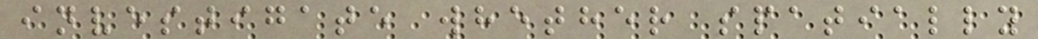investigate whether spatially
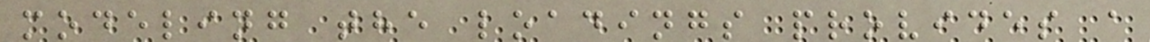modeling the loadings provides a
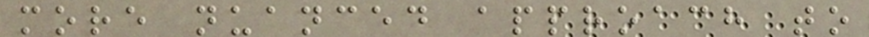more nuanced approach to
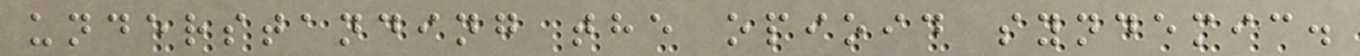understanding the opioid syndemic.
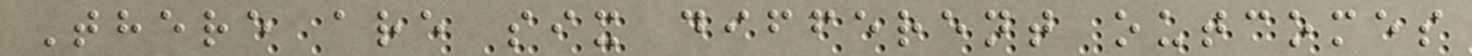There are six different outcomes
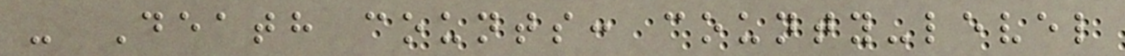- Death counts: county-level
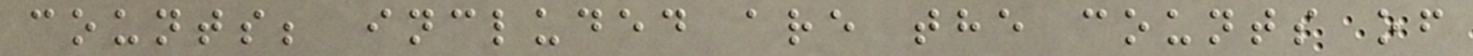counts; included are the counts of
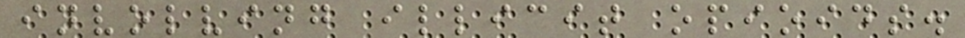involving illicit opioids.
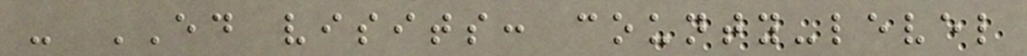- ED visits: county-level
